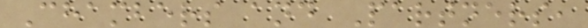Chambers and Partners,
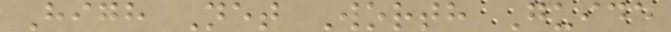High Net Worth Guide
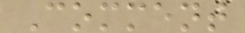Comment
